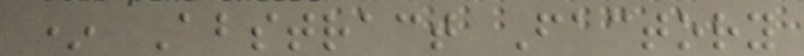* Abstract Factory
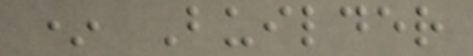* Builder
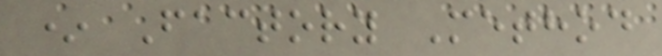* Factory Method
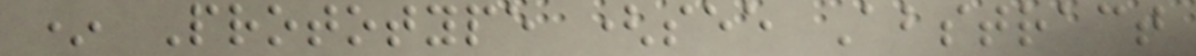* Prototype (see Abstract
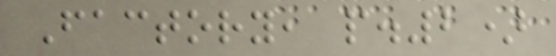Factory, p.2)
